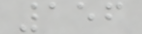156
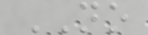NO
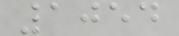1054
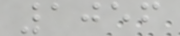1056
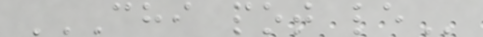CHI POT LE
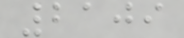2109
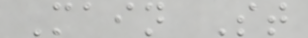Main St
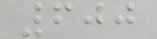600
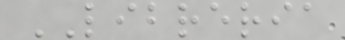LIBRERIA
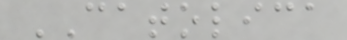CATOLICA
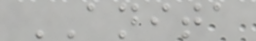ANITA
